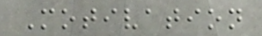Motivation
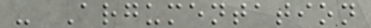- Argumentation
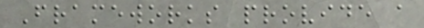Frameworks provide a
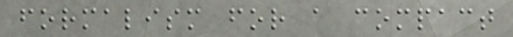formalism for a compact
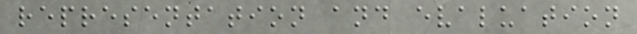representation and evaluation
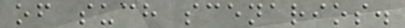of such scenarios.
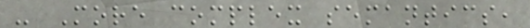- More complex semantics,
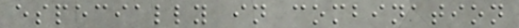especially in combination
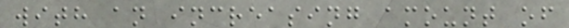with an increasing amount of
